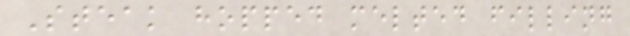Steak hopped melted filling
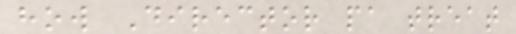how Director pa treat
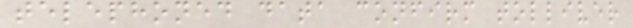telephoned data confirm tolliver
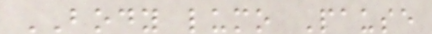BODY lumo Pause
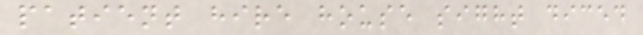patient hire house sight diced
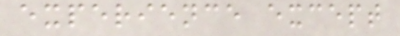experience except
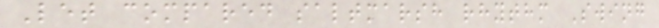Let compared saltmarsh rhythm Swing
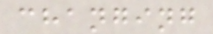changing
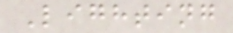Lighting
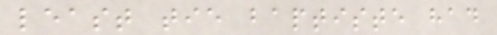least tie baptiste had
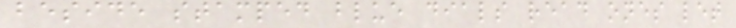beside stamped blue dials read ones let
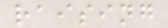raising
